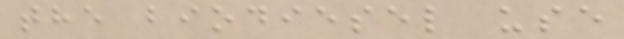the biodiesel use
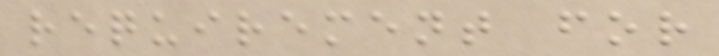requirement for
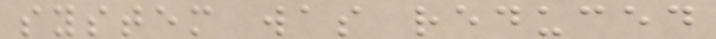system was reduced
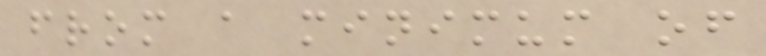from a minimum of
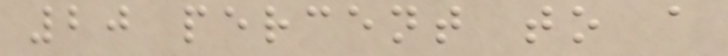20 percent to a
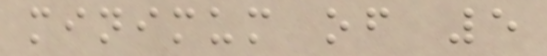minimum of 5
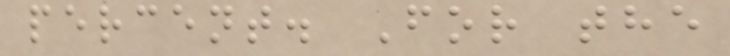percent. For the
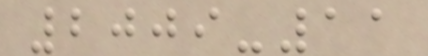2009-11
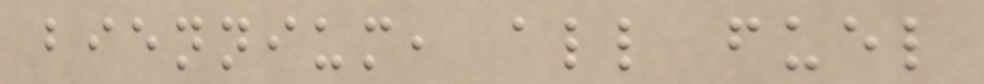biennium, all fuel
